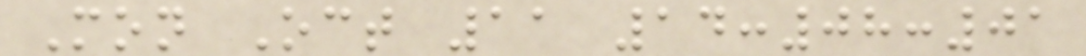Mon Oct 11 14:08:01
